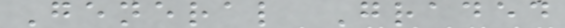General Graded
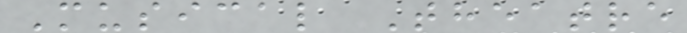Musical Theatre
